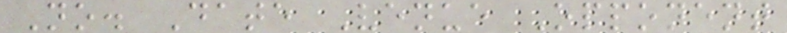No. Date Venue Opponent
